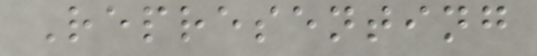Representing
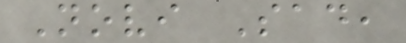Novi Sad,
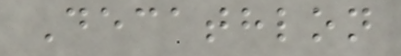Decathlon
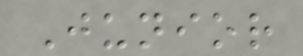Junior
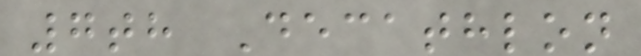7th Decathlon
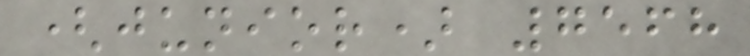(junior) 7568
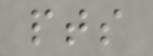pts
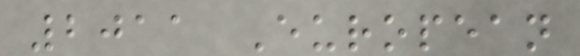2011 European
